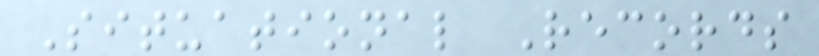Situational Records
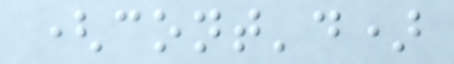(cont'd)
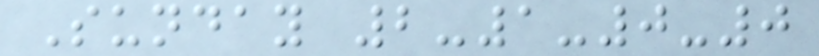Sunday 2-1-0-0
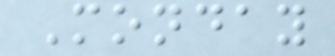Monday
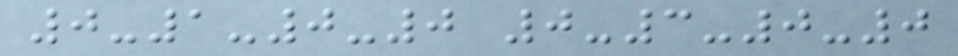0-1-0-0 0-3-0-0
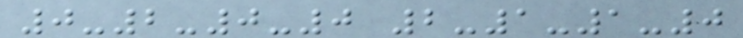0-2-0-0 2-1-1-0
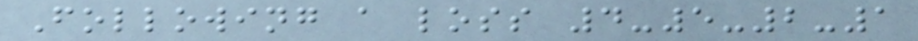Following a loss 4-5-2-1
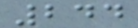244
